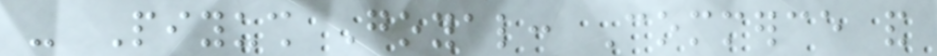- Piyush Goyal: Commerce and
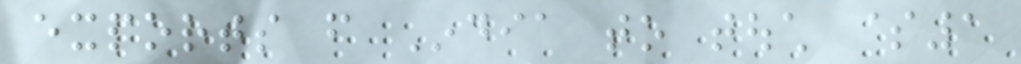exports from India to touch $1
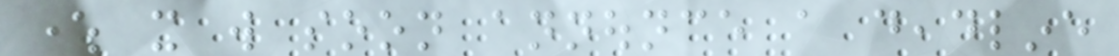where it will soon announce a deadline
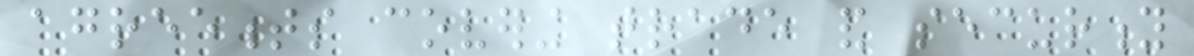agreements covering trade and security
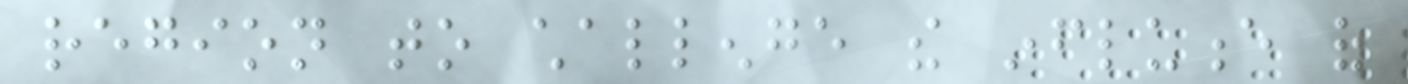region to challenge the influence of
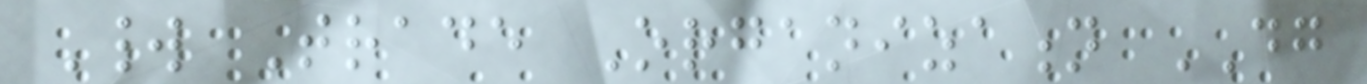World Trade Organization DG
